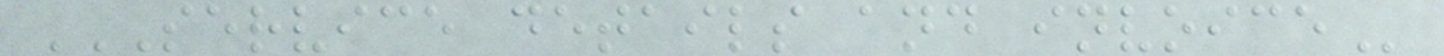SERVICE DETAILS AND INVOICE
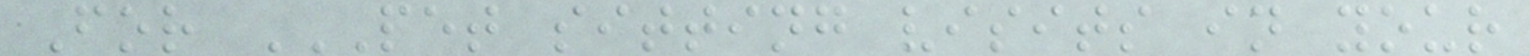For PET SITTING VISITS IN YOUR
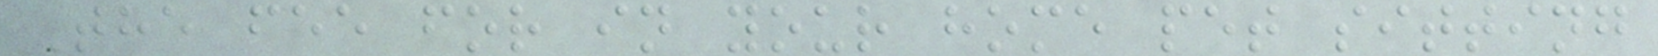The fee for in your home pet sitting
